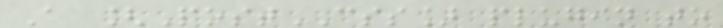A [PostCSS] plugin to
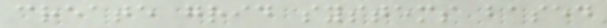create grid systems based
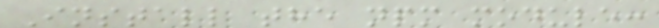Install the npm module:
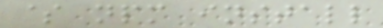$ npm install
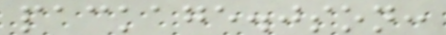package.json:
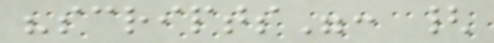"scripts": {
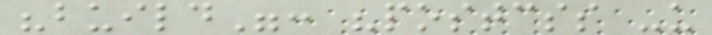"build": "postcss -u
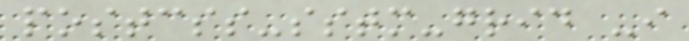postcss-sstm-grid -i
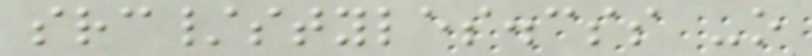src/styles.css -o
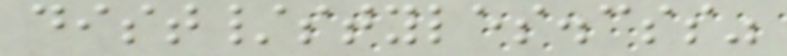dist/styles.css"
